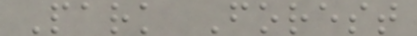Park Forest
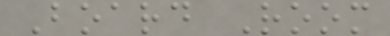Board Room
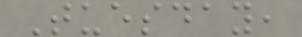Tuesday,
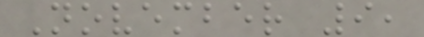November 9,
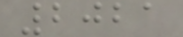2021
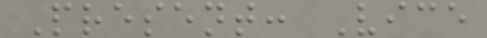Present: Vice
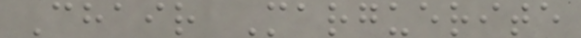Chair Marguerite
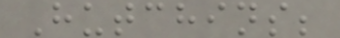Hutchins;
